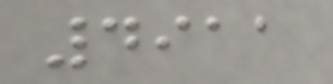4911
